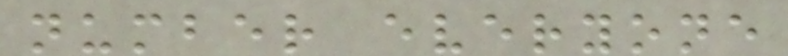number everyone
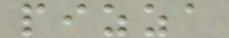pizza
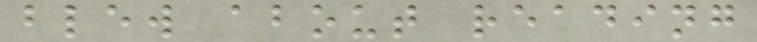blew about reading
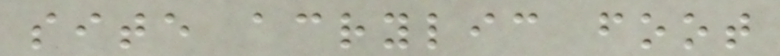site acrylic foot
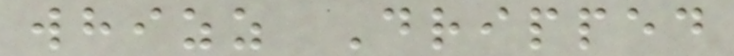whizz Dripped
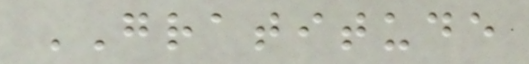GRATITUDE
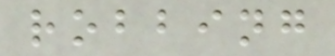robbing
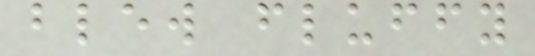blew fluffy
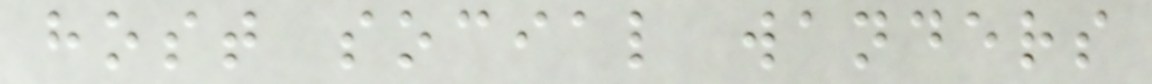host social wanders
